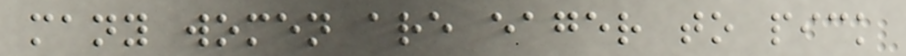many women are eager to pick
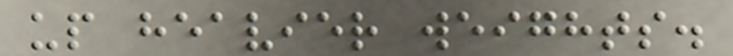up heavier weights.
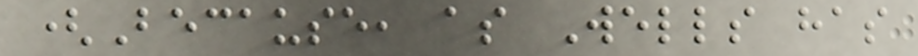(Because, as Wells has
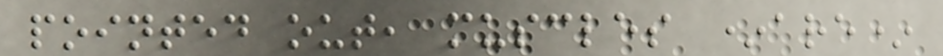pointed out, muscles *are*
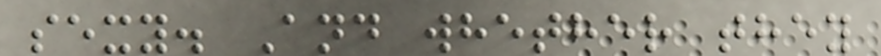sexy. And whether they
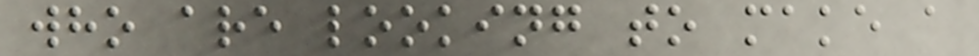who are looking to make a
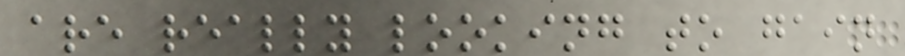are really looking to gain
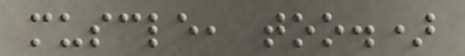muscle, too.)
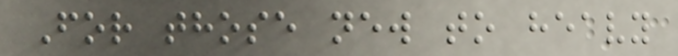For those new to heavy
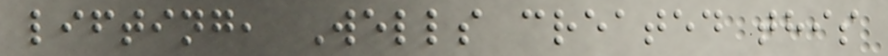lifting, Wells created this
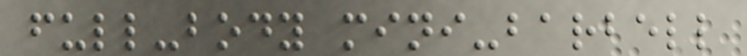full-body mini-barbell
